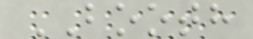BOOTH
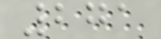271
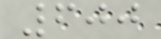600
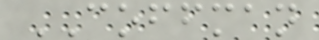COFFMAN
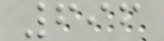696
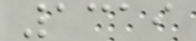1319
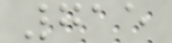715
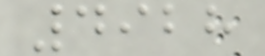4928
